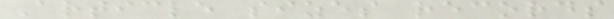Article sizes records
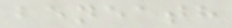beneath
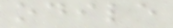odile
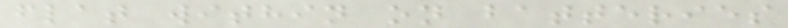flat within on batteries
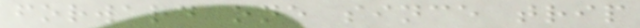forward one since trip
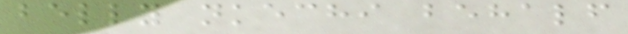belly nkechi behalf
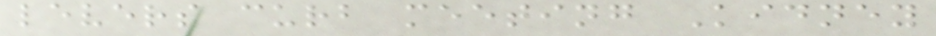levers curb meeting Kidney
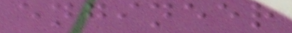engineer
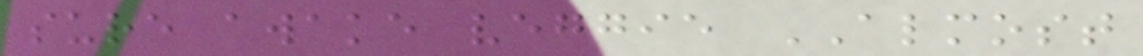sure awake veggie ALMOST
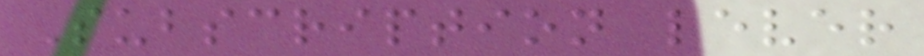Subscription lever
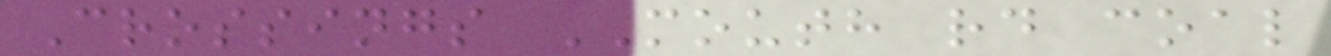Crossings MOUTH rd coal
